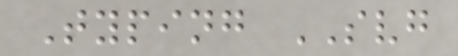Typing SVG
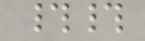##
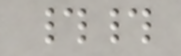##
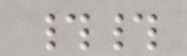##
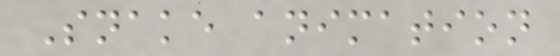Snake animation
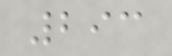293
